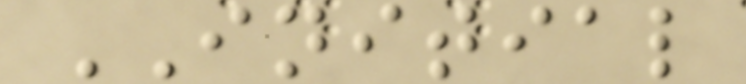INITIAL
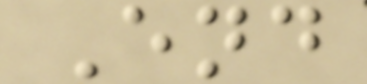End
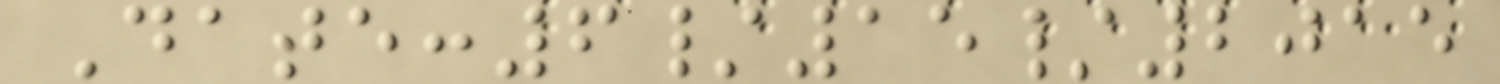Date:6/15/2015
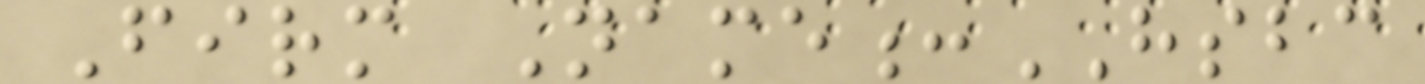Firm Name:HSBC
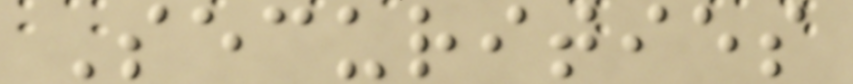Securities
